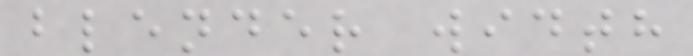blender width
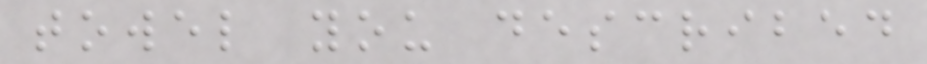towel you described
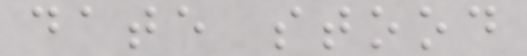date stood
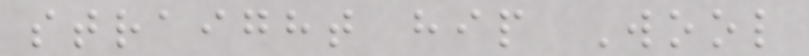straight hip Wool
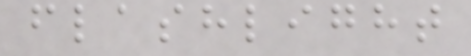flashlight
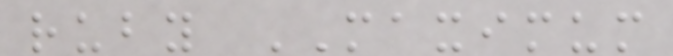ruby MAXIMUM
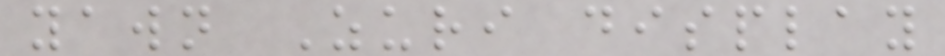yawn Zuri display
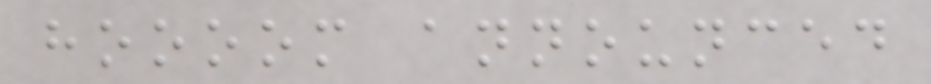hoooom announced
